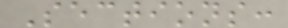Sections:
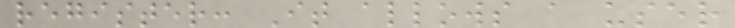register: It allows a user
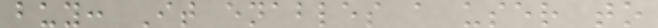buy: It enables a user to
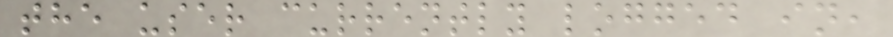the user currently logged in,
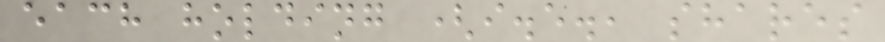each holding (i.e., shares
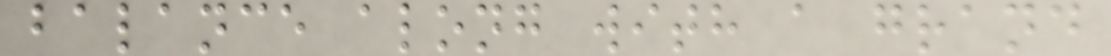balance along with a grand
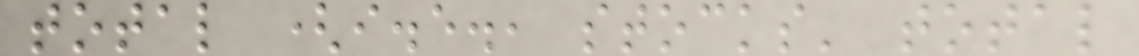total (i.e., stocks' total
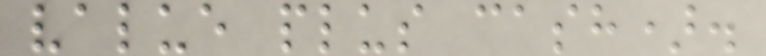value plus cash).
